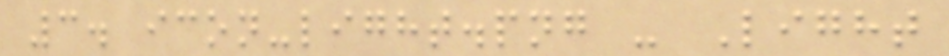3. icon-light.png - Light
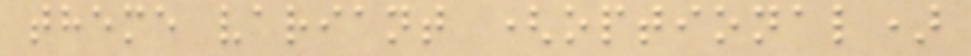theme variant (optional)
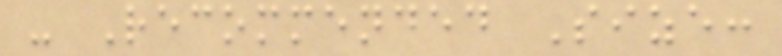- Recommended Size:
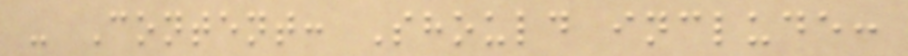- Content: Should include:
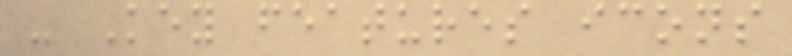- Key features icons
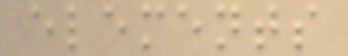elements
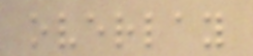overlay
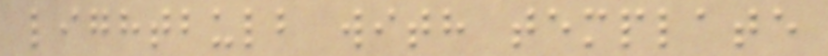lightbulb with template
